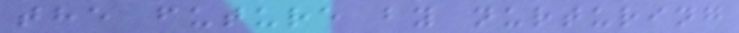the future by nurturing
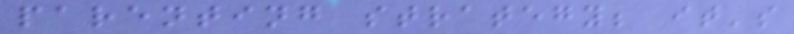parenting strategy; it's
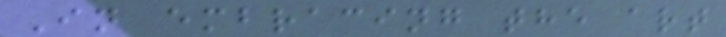In embracing the art
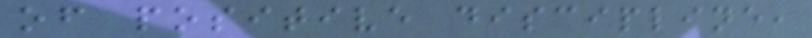of positive discipline,
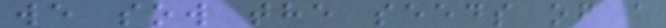we sow the seeds of a
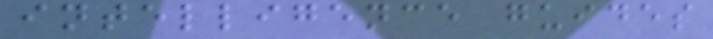intelligence guides
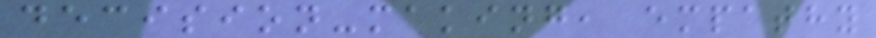decision-making, empathy
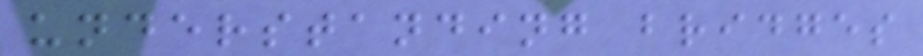understanding bridges
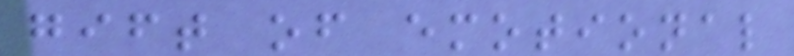gift of emotional
